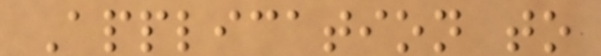Application to
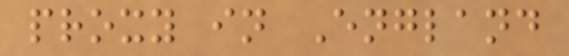proxy in England
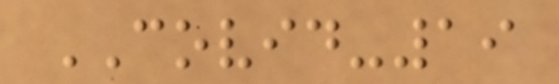COVID-19
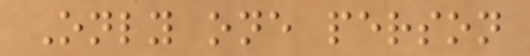Only one person
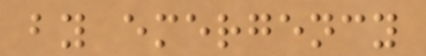by emergency
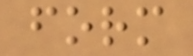form
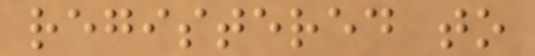registered to
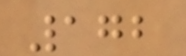172
